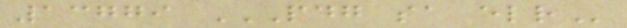13779 PDG SA ELR
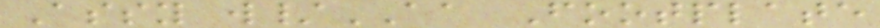Assy w/AA Footplate
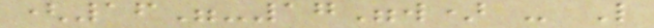(16"-17"w) - L
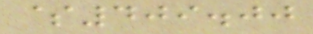$409.00
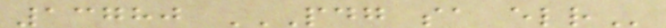13780 PDG SA ELR
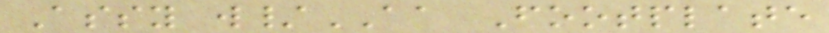Assy w/AA Footplate
